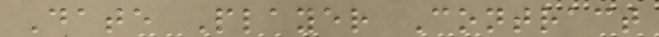Date Player Contract
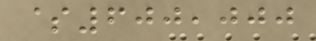$600,000
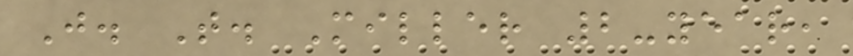J. T. Miller 2-year,
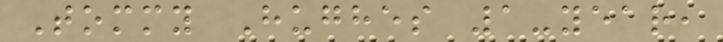Tommy Hughes 1-year,
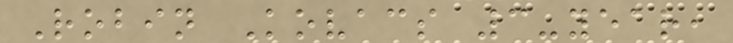Robin Kovacs 3-year,
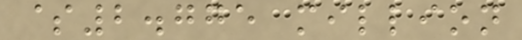$2.775 million
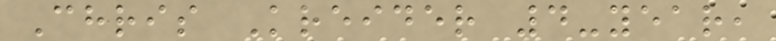Chris Kreider 4-year,
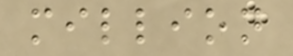million
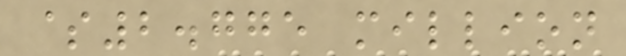$2.775 million
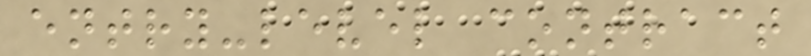entry-level contract
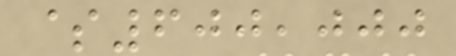$600,000
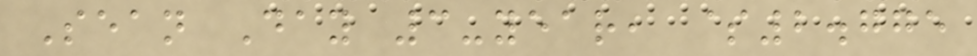Sean Day 3-year, $2.775
